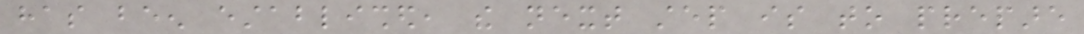has been established, the next step is to prepare
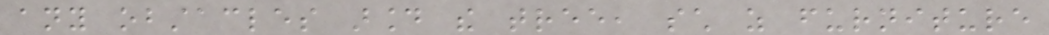any obstacles around the tree, such as furniture
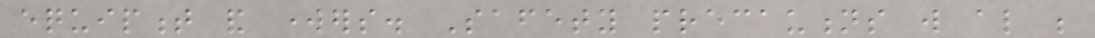equipment and workers. Safety precautions will also be
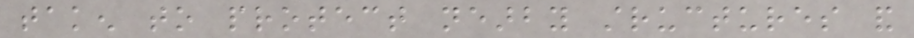taken to protect nearby structures and
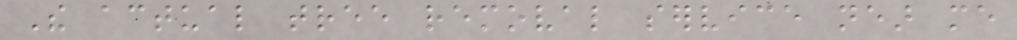The actual tree removal service near me
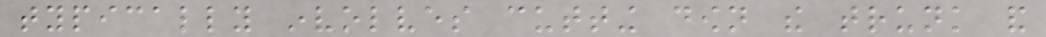typically involves cutting down the trunk and
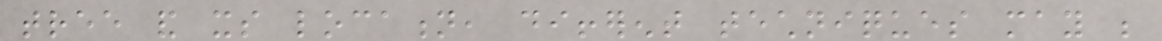tree and its location, different techniques may be
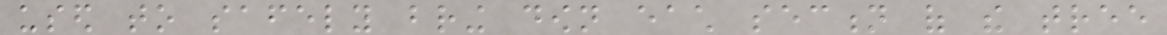used to safely bring down each section of the tree
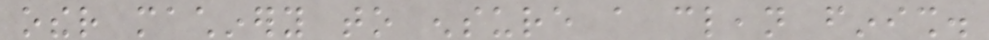other machinery to ensure a clean finish.
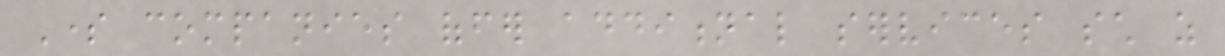Some companies offer additional services such as
